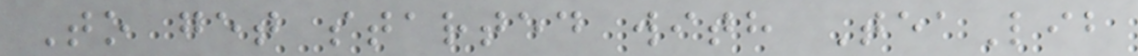To get started with TeaLib
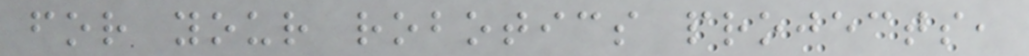for your robotics projects,
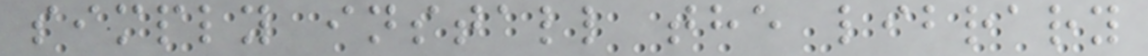simply install the library
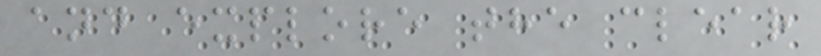and explore the clear
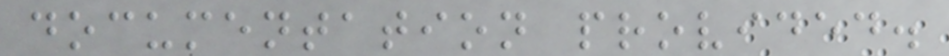documentation provided.
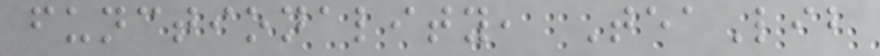functionality, TeaLib
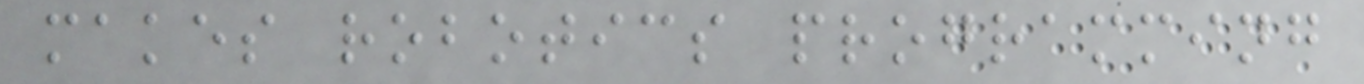makes robotics programming
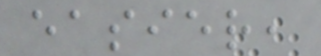easier,
